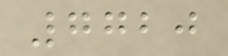7720
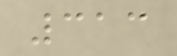313
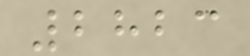2823
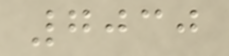7030
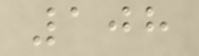108
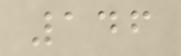146
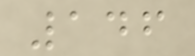146
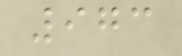973
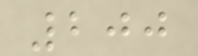200
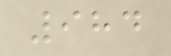984
